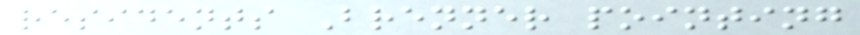residents Brenner pointing
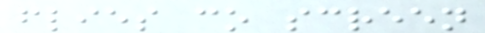flies co screen
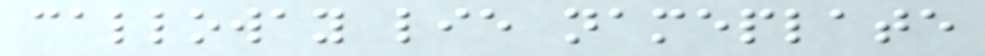calloway lie nameplate
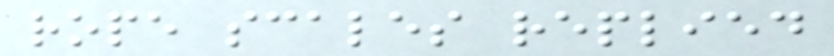rope scales replied
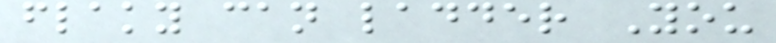flaky can ladder You
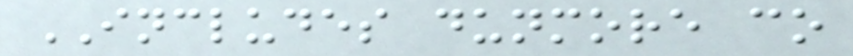INCLUDES dunmore co
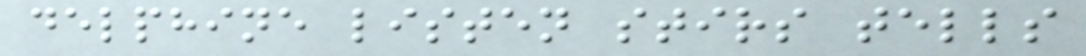delphine listen stirs tells
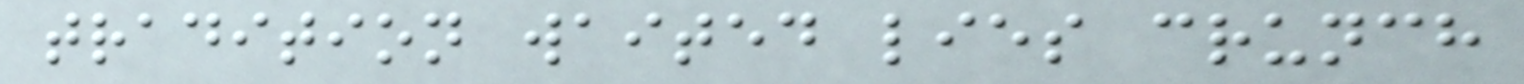tradition waited lies crunch
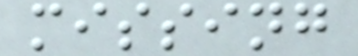missing
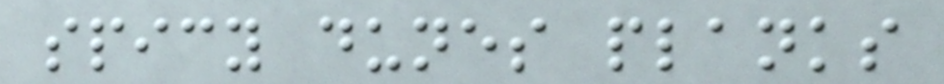spicy dunes planks
